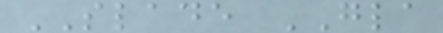SLADE GLA
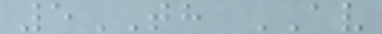5TH AV
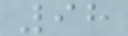98
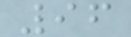96
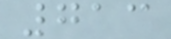713
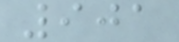901
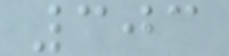303
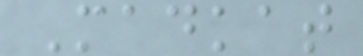Madkat
